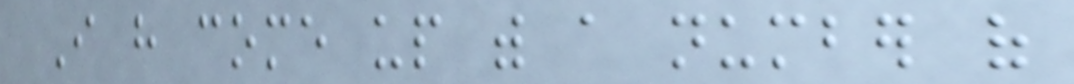I have come up with a number of
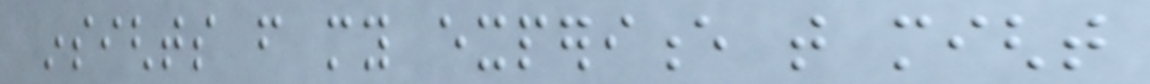insights from my experience that might
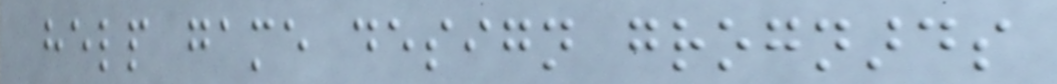help game design grognards
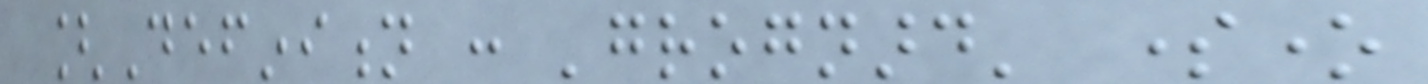[Definition : 'grognard' someone
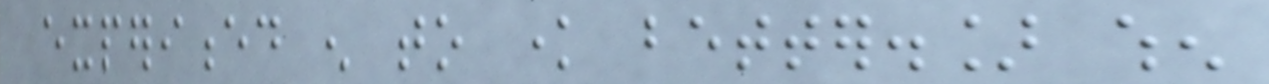experienced enough to know better.] when
